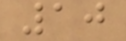10
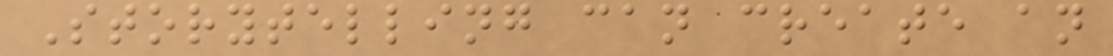Storytelling can create an
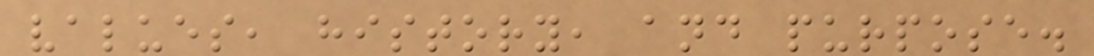values, history, and purpose.
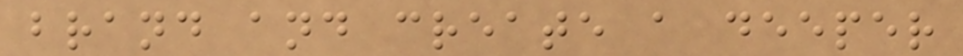brand and create a deeper
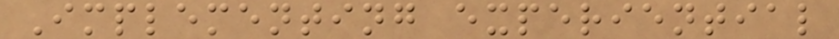Implementing experiential
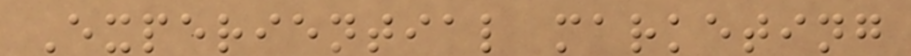Experiential marketing
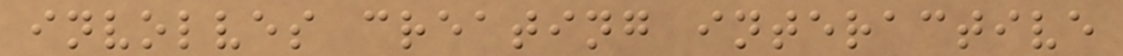involves creating interactive
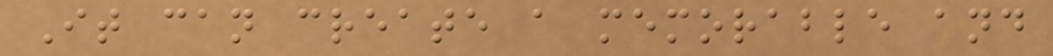It can create a memorable and
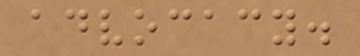advocacy.
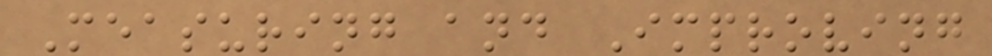Measuring and Improving
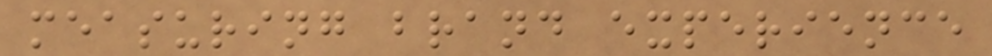measuring brand experience
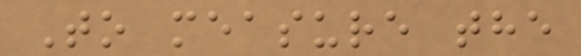To measure the
